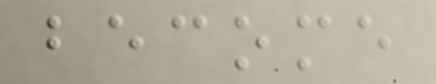become
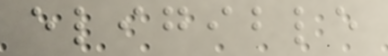eligible
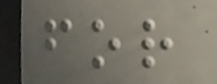for
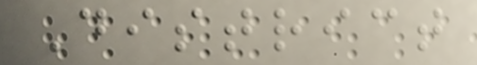District
